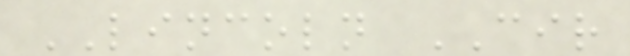LINCOLN CIR
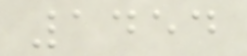1454
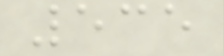535
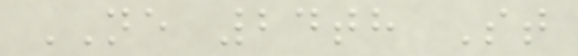NE 24th St
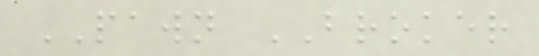PAWN BROKER
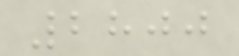2800
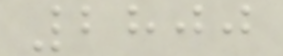2800
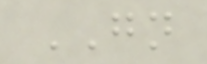GN
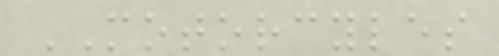MOTORCYLES
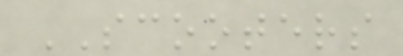SCOOTERS
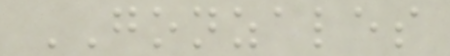GONZALES
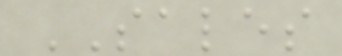SALES
